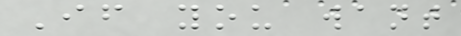If you want
